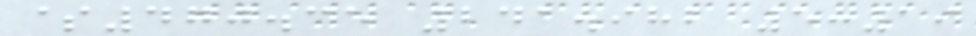$470.35 241.982 5:19
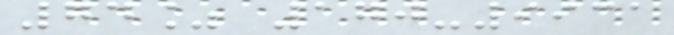74% 170-9931
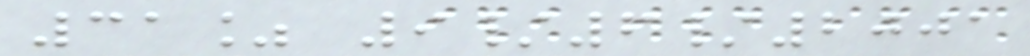31% 9/6/2001
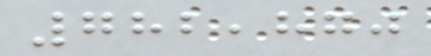782,870
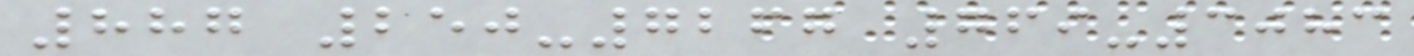887 250-7267 769-3083
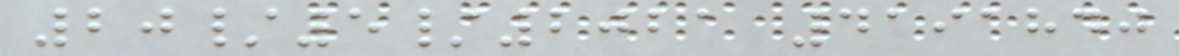20/5/2021 4191840
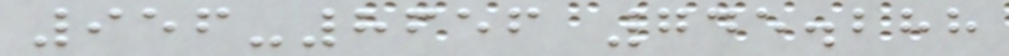956-8656 745.288
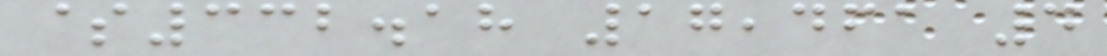$332.18 17,461 4
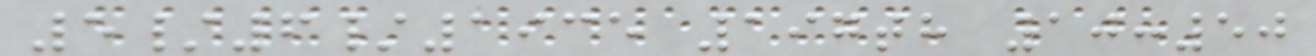5/6/1935 197th 10:50
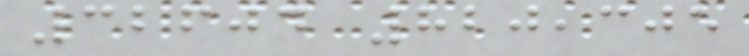32604 820,305
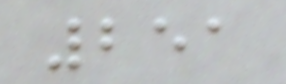251
